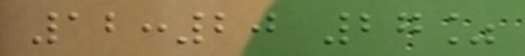12:20 27%
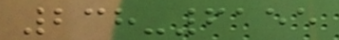238-6155
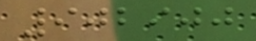902900
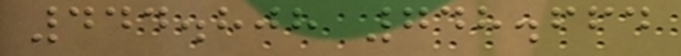444.808 748.664
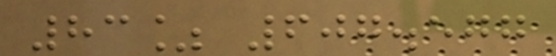83% 607.577
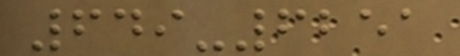649-6251
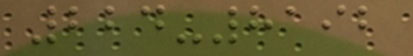224-8192
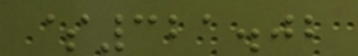$321.02
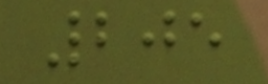205
